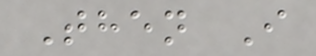Then I
